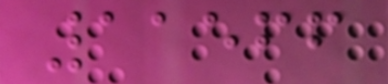11566
